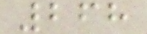268
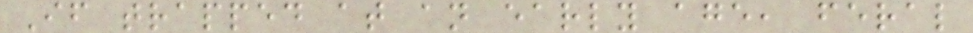If trapped at an early age, feral
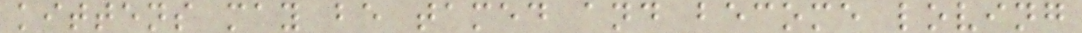kittens may be tamed and become loving
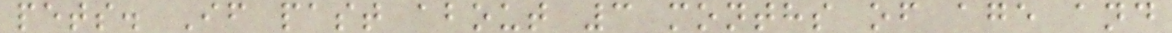pets. If past about 3 months of age and
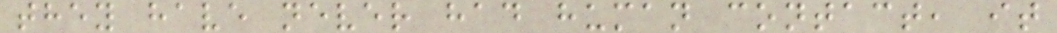they have never had human contact, it
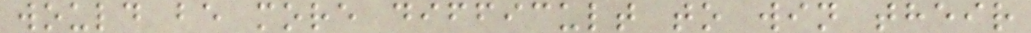would be more difficult to win their
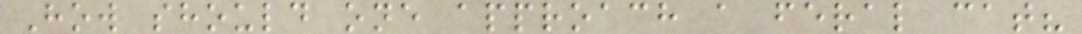How should one approach a feral cat?
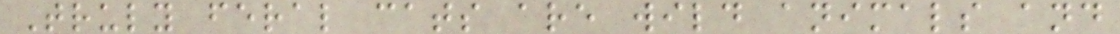Truly feral cats are wild animals and
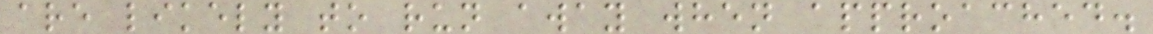are likely to run away when approached.
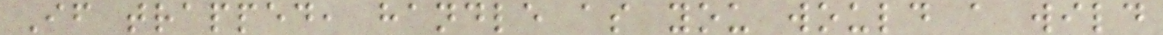If trapped, handle as you would a wild
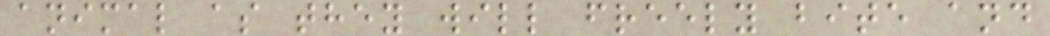animal as they will freely bite and
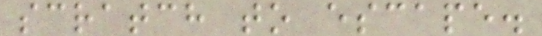scratch to escape.
